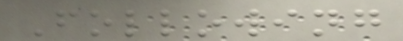Following
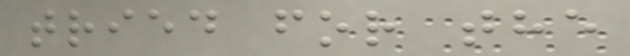tried for the
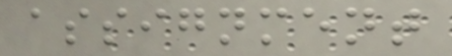assignment
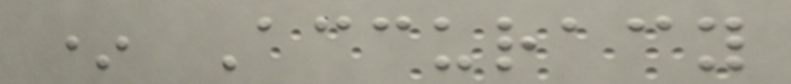* Accuracy
